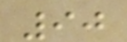90
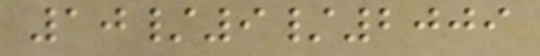10/9/2009
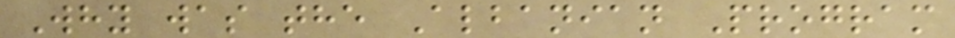Why was the Albanian Program
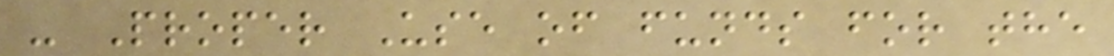- Proper Use of funds for the
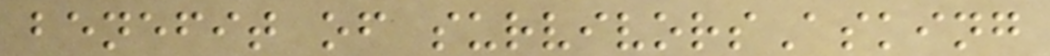benefit of survivorsAsking
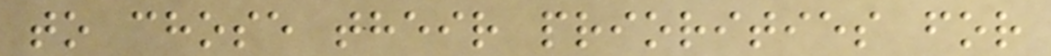to chose their priorities for
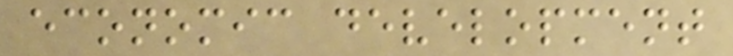economic development
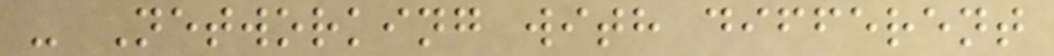- Networking with different
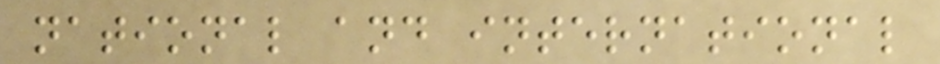national and international
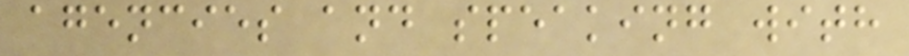agencies and speaking with
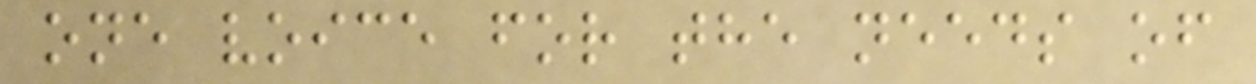one voice for the needs of
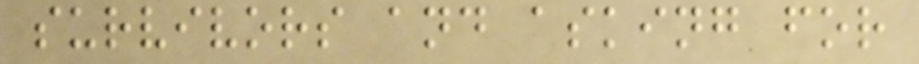survivors and asking for
